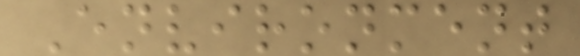Environment
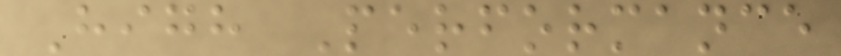High Performance
